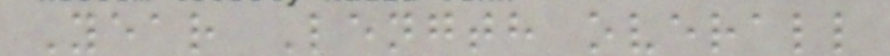Year Length overall
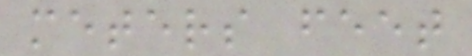meters feet
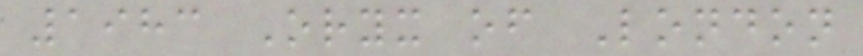1983 Oryx of London
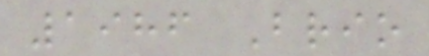1986 Brio
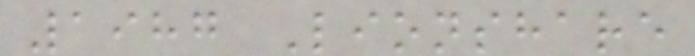1987 Lionshare
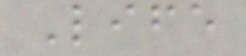Life
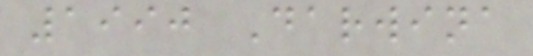1990 Darwina
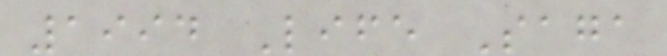1994 Life Saga
